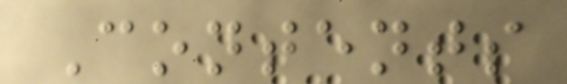Contents
